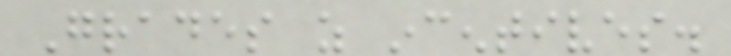Grades as incentives.
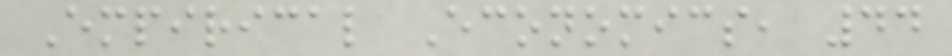Empirical Economics, 44
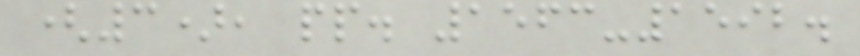(3), pp. 1563-1592.
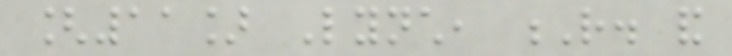[11] Lynch, R. and
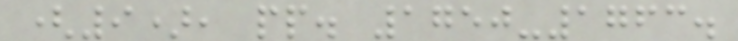(9), pp. 1750-1763.
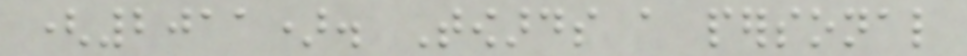(2011). Towards a personal
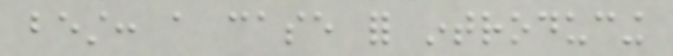best: a case for introducing
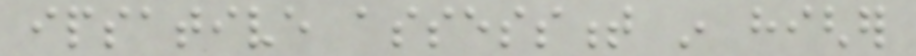ipsative assessment in higher
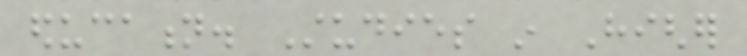education. Studies in Higher
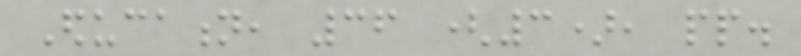Education, 36 (3), pp.
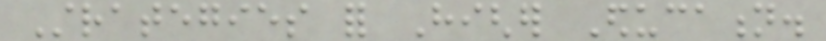Strategies for Higher Education.
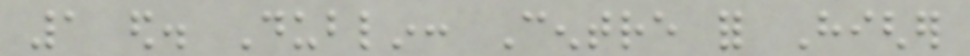1 ed. Dublin: Centre for Higher
